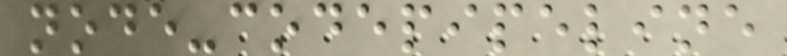node-codepipeline
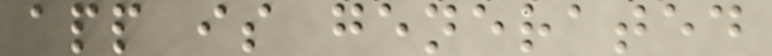app is generated
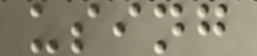using
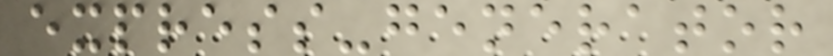express-generator
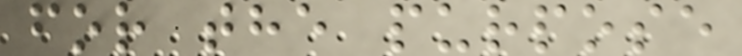for the purpose
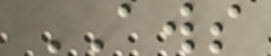AWS
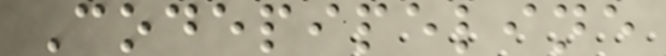Codepipeline
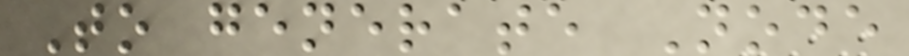To generate Node
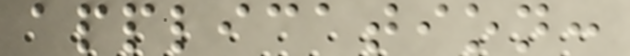application:
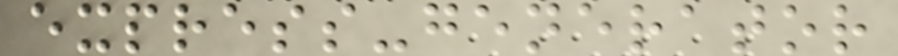express-generator
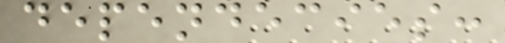dependecies:
